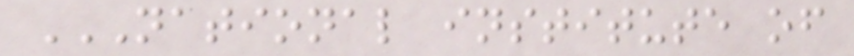NATIONAL INSTITUTE OF
